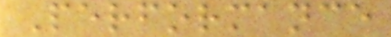Performance
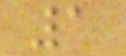1
